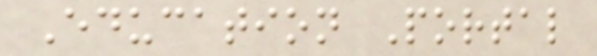Education Portal
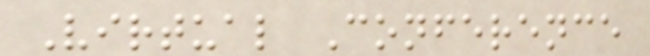Virtual Conference
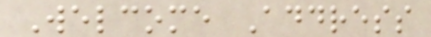Welcome Address
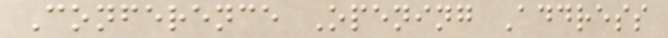Conference Opening Address
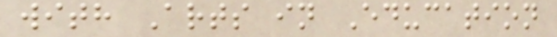with Arts in Education
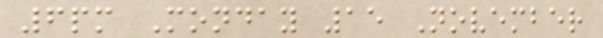6pm Monday 15 November
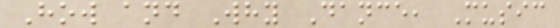How and Why Dance, Music
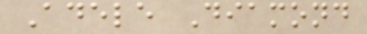Adele Diamond
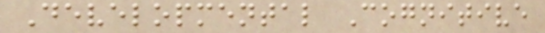Developmental Cognitive
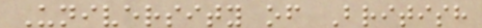University of British
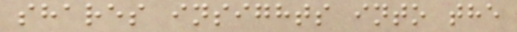shares insights into the
